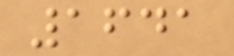1641
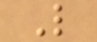L
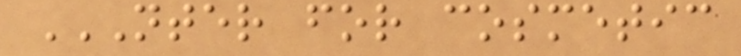NTER FOR COSMETIC
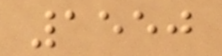1550
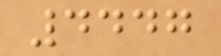4447
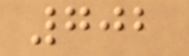702
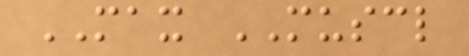MAX MUSCL
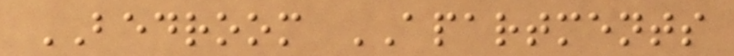BEDROOM APARTMENTS
